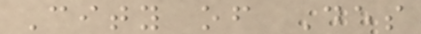City of Des
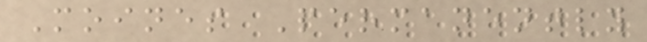Moines Permanently
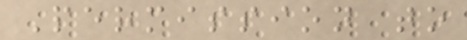Permission to
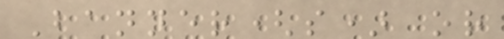Banner(s) or
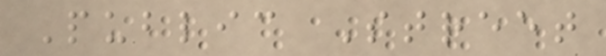Public Street
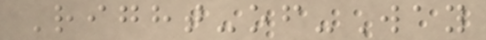Right-of-Way
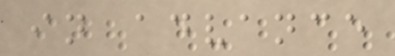in advance
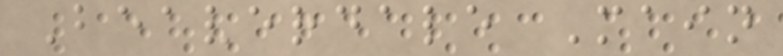Beaverdale Main
